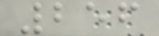256
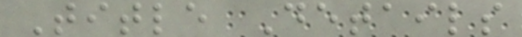Title Details
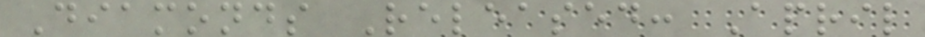Diamonds Released: April
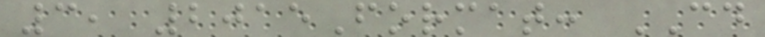3, 2015Format: CD
